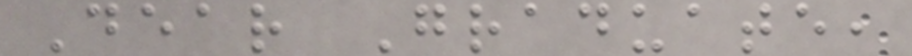Dear Graduate,
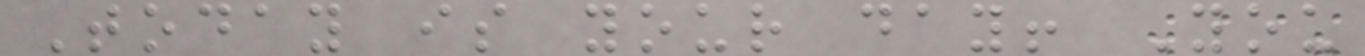Today is your day! You
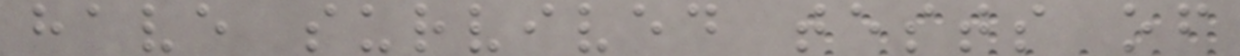have survived tests of
